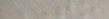TO
